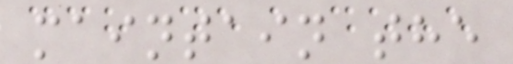maintain the
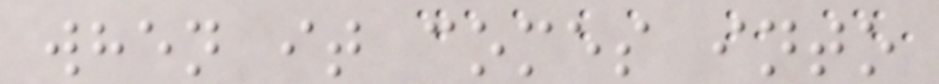when it comes into
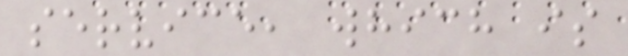service, which is
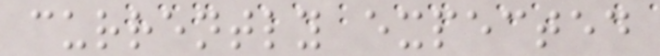currently expected
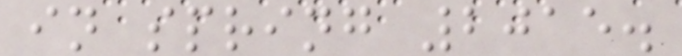in spring 2015.
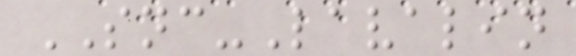SNC-Lavalin
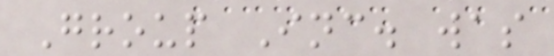Group Inc. was
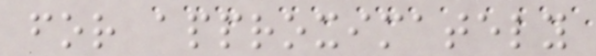for approximately
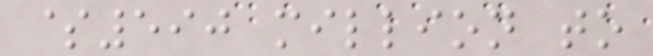$590 million to
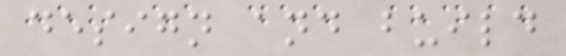design and build
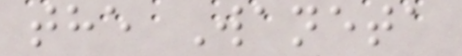the Waneta
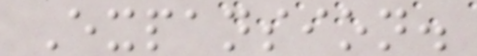Expansion.
